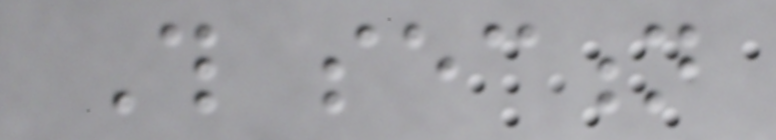This section
